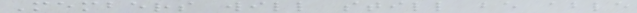Members will still be able
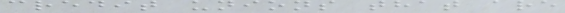credit unions that are
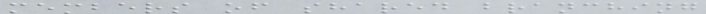members of shared branching
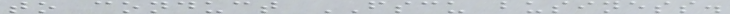to conduct FSCU business.
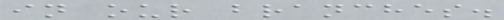in our branches.
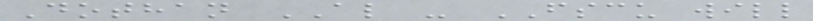Dothan AL - FSCU will
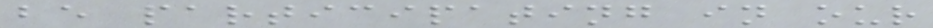be participating in our
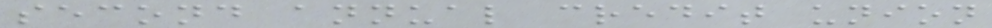second annual credit union
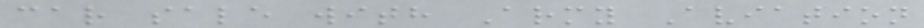car sale with Army Aviation
